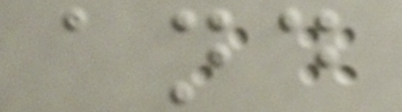and
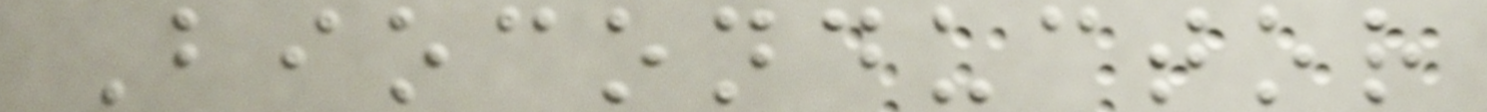Bioconductor
